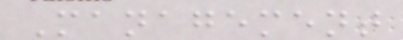Management
